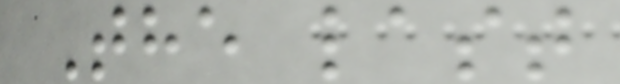The last
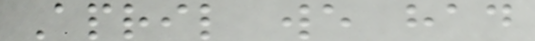April we had
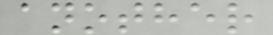another
